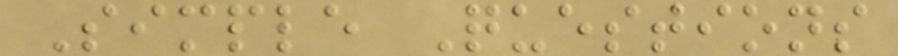Simple Questions
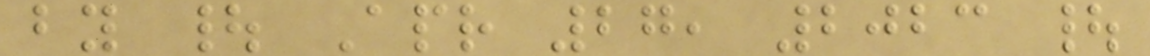by | Apr 27, 2023 |
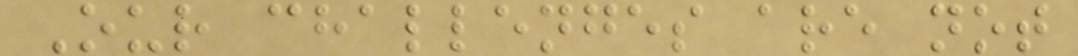Our challenges are not
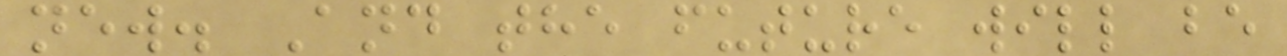new. And the future will be
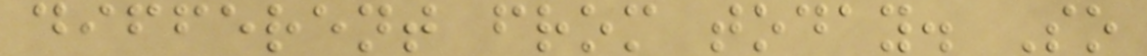different from today. So
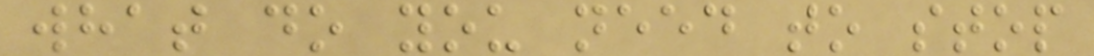what do you need to stop
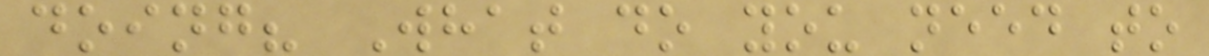doing? What do you need to
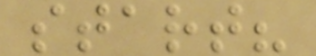start?
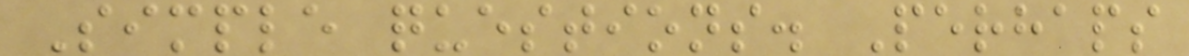Simple questions. Perhaps
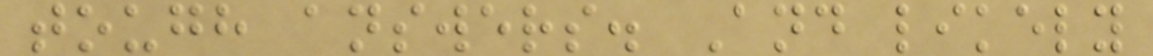tough answers. And likely
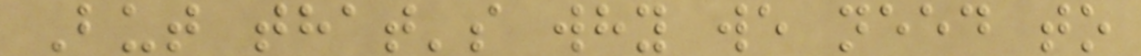But that's why we need to
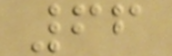66
